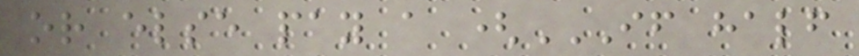or else pay a (IF HALF
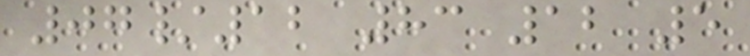07/12 83 12 5
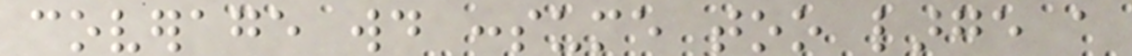coverage would consume too large a
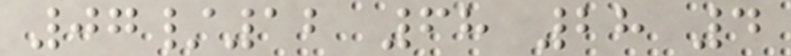07/12 68 28 4
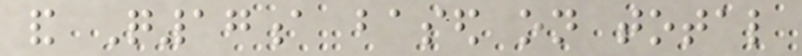and Q17a based on total
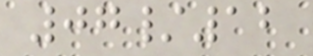07/12
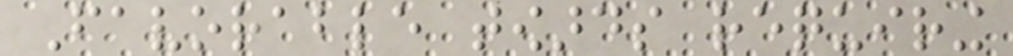Favorable towards requiring
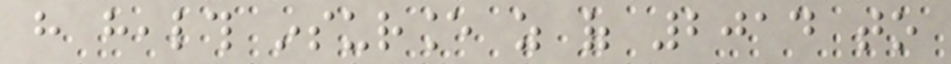have health insurance as of 2014 to
